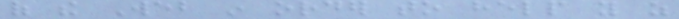of the Web in order to help you as
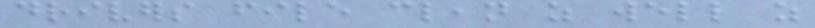drivers file clean as well as
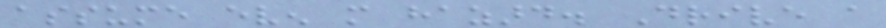assume even more hazard. Drive a
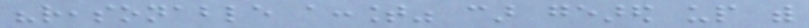"reasonable account" car geared up with
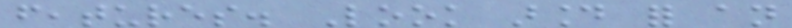features. Look around for an
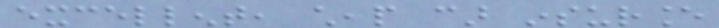excellent, cheap car insurance
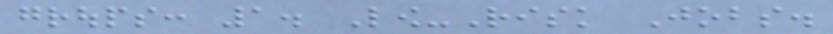groups: 1. Low-Risk Jobs.
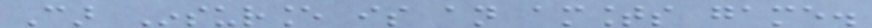Car Insurance is an amounts game.
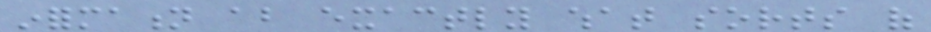information about exactly what sorts of
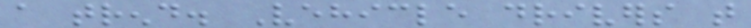a trend. Vehicle drivers that
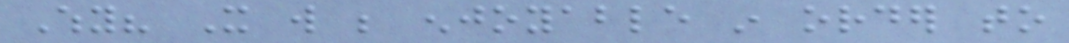Why? It will be enjoyable in order to
